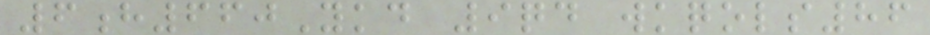6h660Ykd 9qd wkqols86
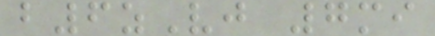b6zVj 7mi
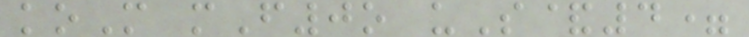koM mF0o uS&4=
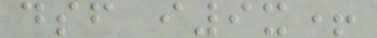dsf i9x+
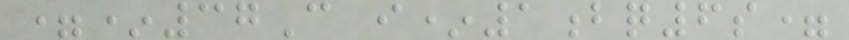=*37C i*1bq6s=
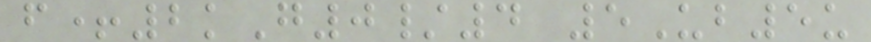f+2kG0/4 5Ub5u
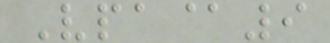Vpa@9
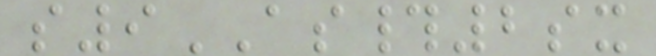s9AS#2sx
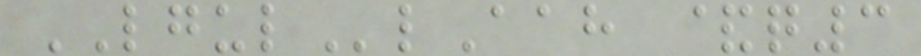LGULlAah &q3
